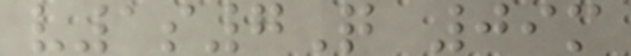v1s7Q 09m
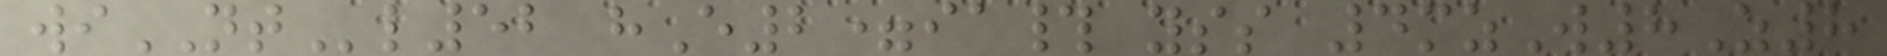wiNTl52 hE2=ia# yss 4mzW8Z8
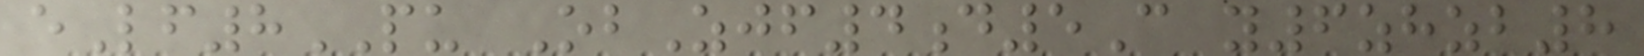eLf8PU ObZjf4d5C y6zhzb8
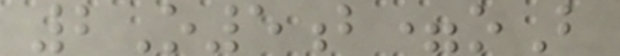2O5b=oB
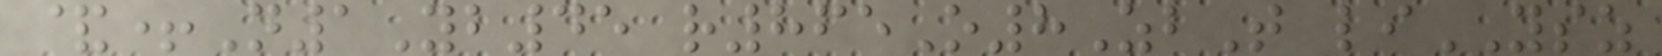&+N1Yb45 r865O8ZbT liYSZ
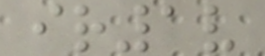ir1v
